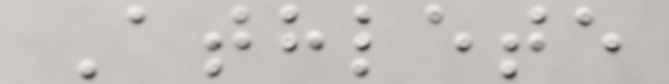Athlete
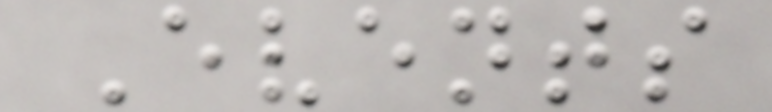Events
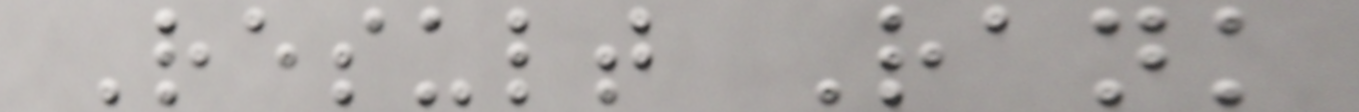Result Rank
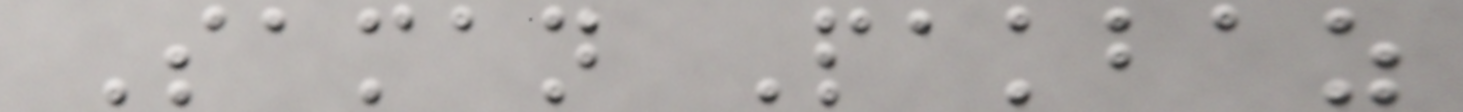Saman Pakbaz
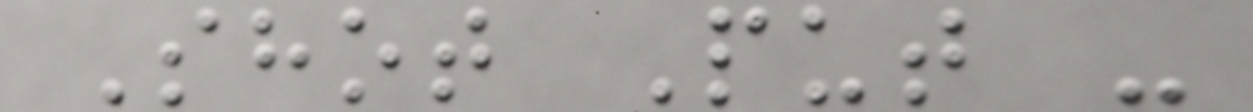Shot Put -
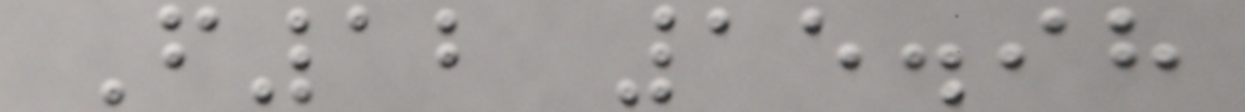F12 15.98
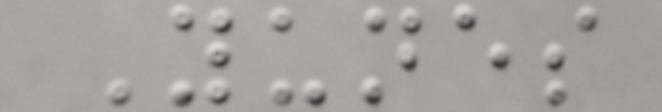Yunes
